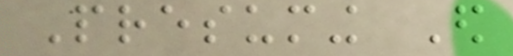Presuming Ed
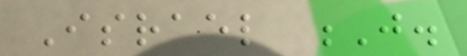Israel J.
